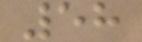58
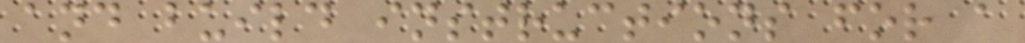and build instructions for a
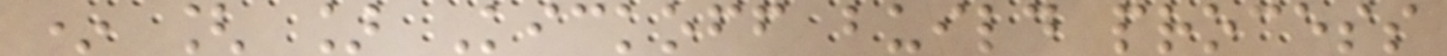* [ ] Kickoff build process
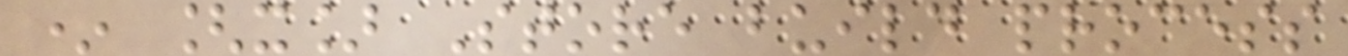* [x] Store build process
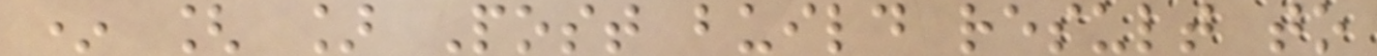* [ ] Post build result to
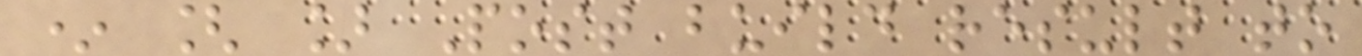* [ ] Post build result to
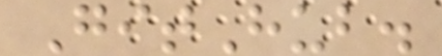GitHub.
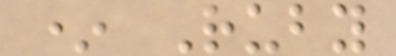* Ruby
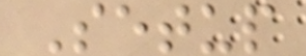Setup
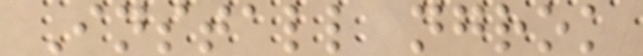Install ngrok
